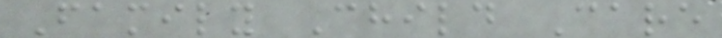Family Child Care
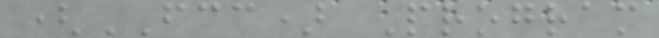(FCC) Program
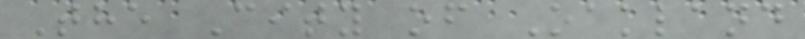The City of Oakland
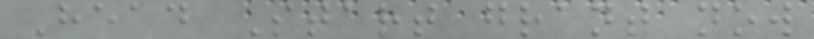Head Start grant now
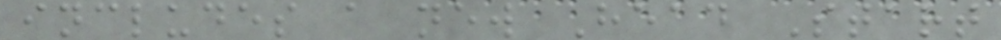includes a new Head Start
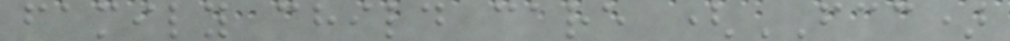family child care (FCC)
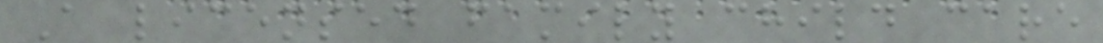A licensed family child care
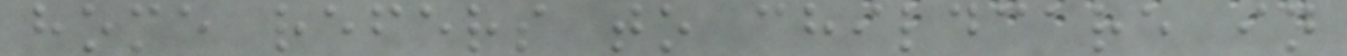home refers to childcare in
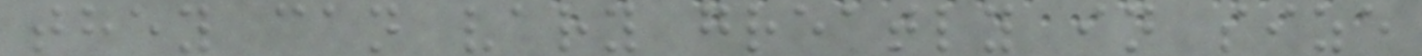they can vary greatly in size
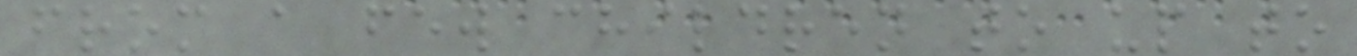from a few children to up to
